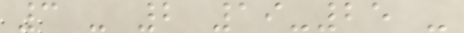3 - 2 19-25 -
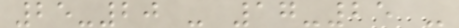25-20 - 17-25 -
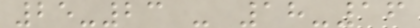25-23 - 18-16
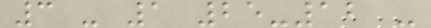3 - 1 25-12 -
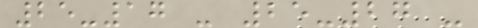25-17 - 25-27 -
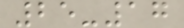25-17
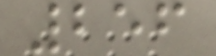256
